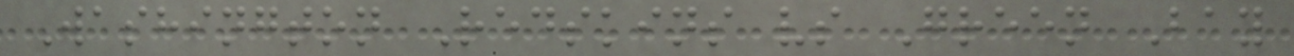Washington Redskins vs Green Bay
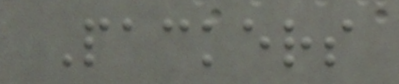Packers
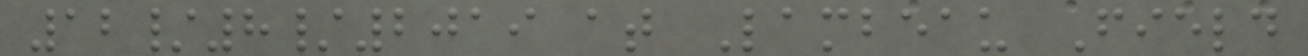12/8/2019 at Lambeau Field
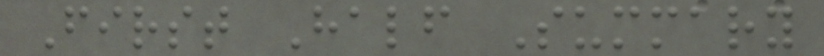First Half Summary
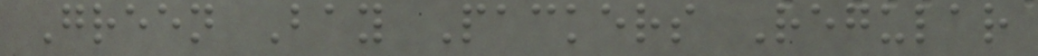Green Bay Packers Regular
